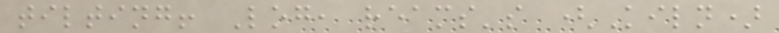tilting! Log, reams's (Kiln)
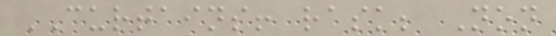CURTAINS! rask; Non
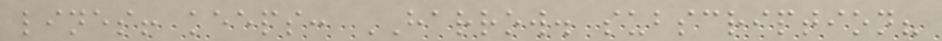lines! keeps: HARROW. subscription?
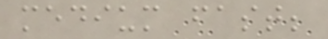medium fast;
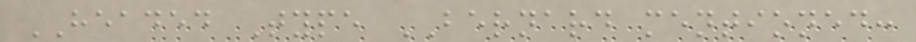HEADED Type BERNARD mentioned:
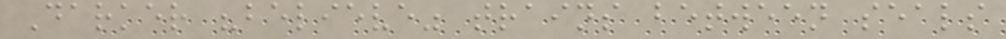Darker "believe" trains between seals
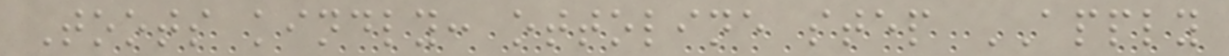Toots kindly: ottoline step APPLY
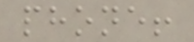phone!
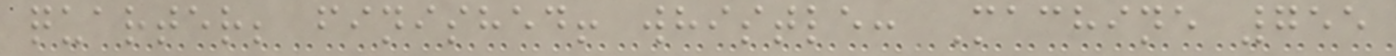quarter; finished! whistle: Machine 755
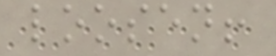loosen!
